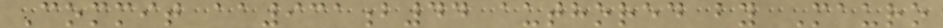Commit aa931b44 authored by Mauro
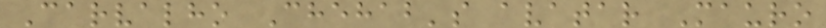Carvalho Chehab's avatar Mauro
